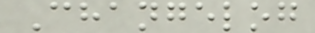Changelog
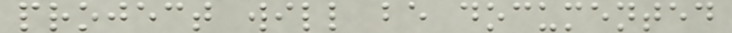project will be documented
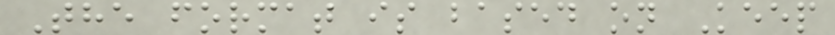The format is based on Keep
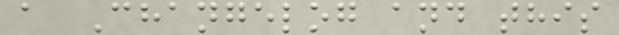a Changelog and this
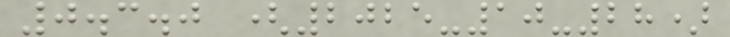0.3.0 (2025-10-28)
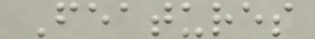Features
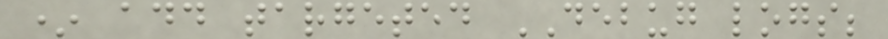* add targeted DEBUG logs;
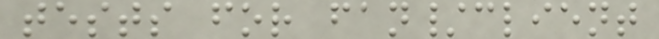tests for fan/client
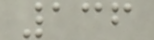136
